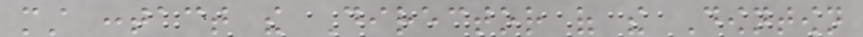must contact the Director of the Downtown
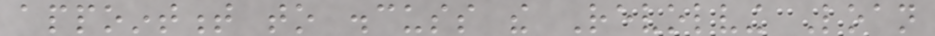appointment to discuss the Revolving Loan
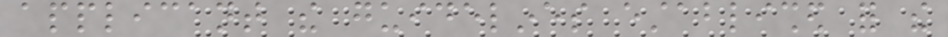applicant the guidelines established for the
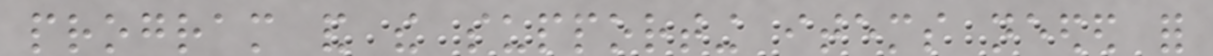program and the supporting items needed for
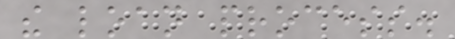the loan process.
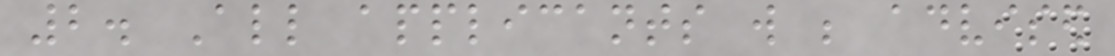2. All applicants will be advised
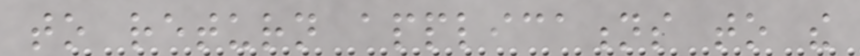to return applications to the
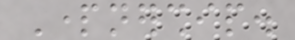Partnership.
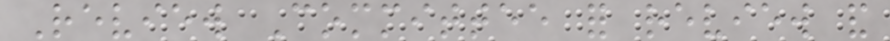Review Committee for review and
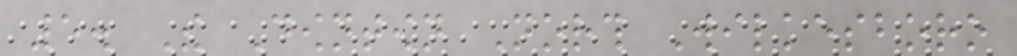5. The Downtown North Wilkesboro
